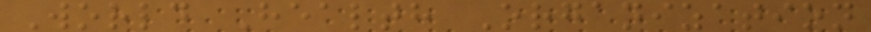World Health Organization
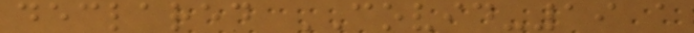declared COVID-19 a
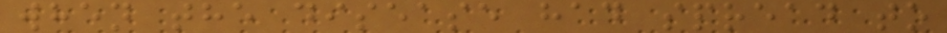when the disease had spread to
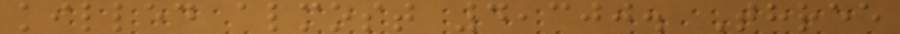killed almost 4,300. Three
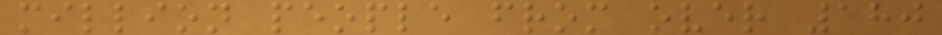million people from over 180
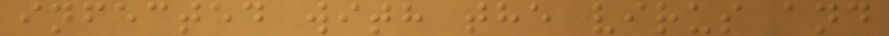infected with the virus and
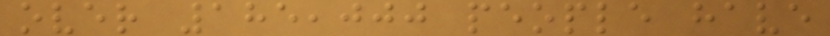over 185,000 people have
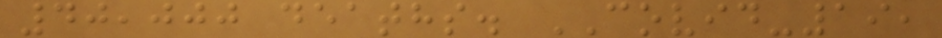40,000 deaths. COVID-19,
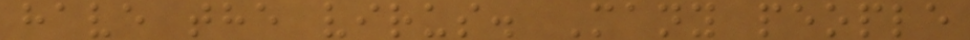have the virus. Many people
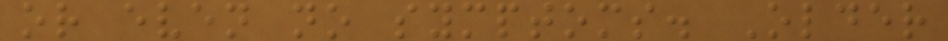or even no symptoms. Older
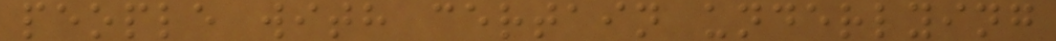people with certain underlying
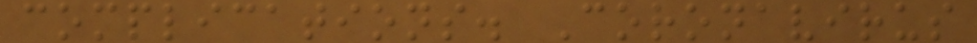complications. Coronavirus
